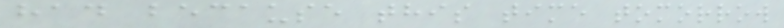had because this time tomorrow
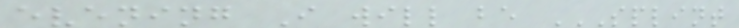evening I will be SPLINT
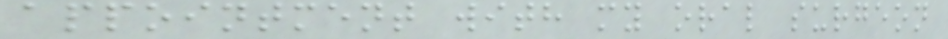appointment with my oral surgeon
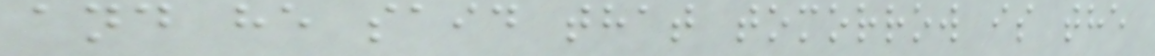and he said that tomorrow is the
